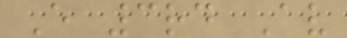E 3rd Av
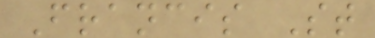Francis St
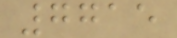7715
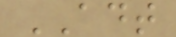ADT
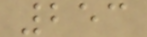253
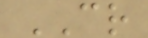CR
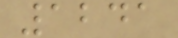1241
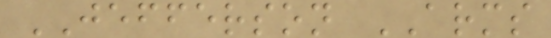JEFFERSON ARMS
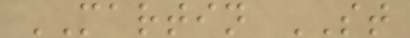MARTIN ST
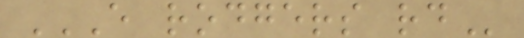E RODGERS RD
